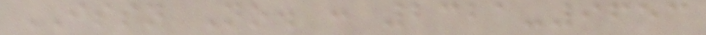ISSN No. : 2321-9653
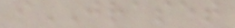iJRASET
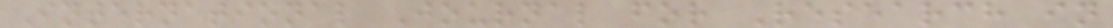International Journal for Research in
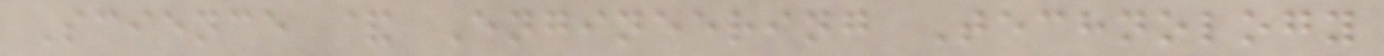Science & Engineering Technology
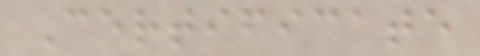Certificate
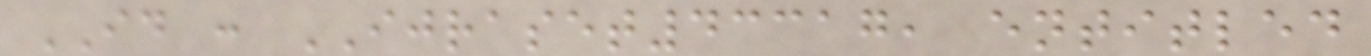ID : IJRASET43317, entitled
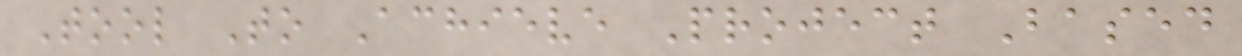Tool To Achieve Project Based
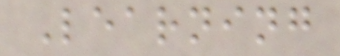Learning
